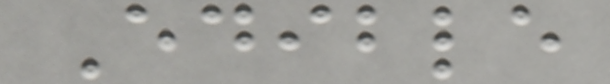Edible
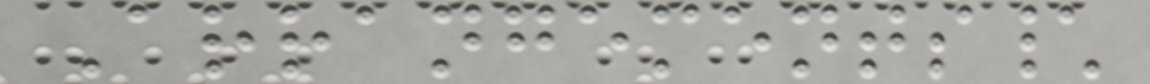Arrangements\
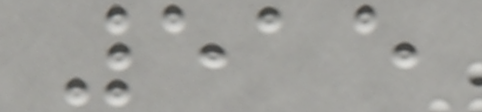515
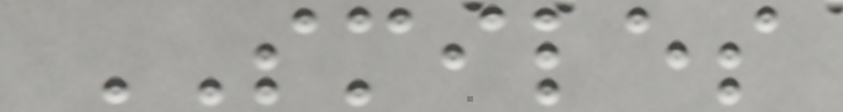SMILES
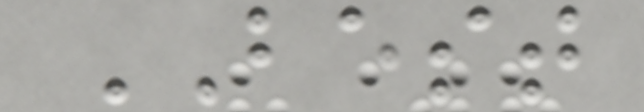BEST
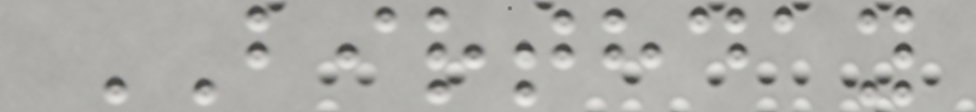BIRTHDAY
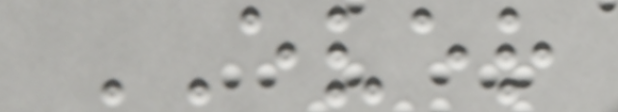EVER
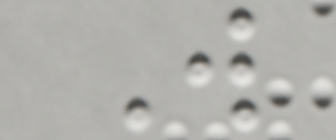W
